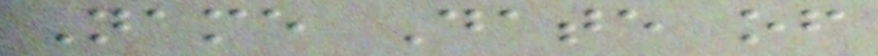Name Date of
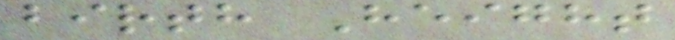birth Height
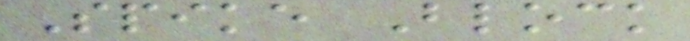Spike Block
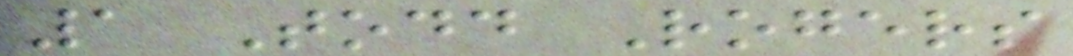1 Todd Rogers
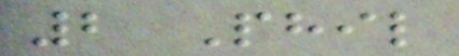2 Phil
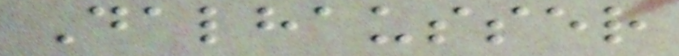Dalhausser
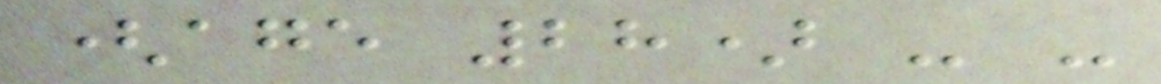(age 28) - -
